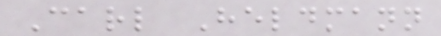Carl Heldmann
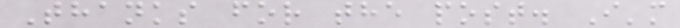Thanks for the post. I'm
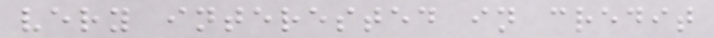very interested in credit
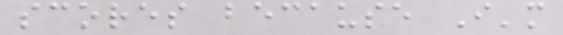scores because I'm
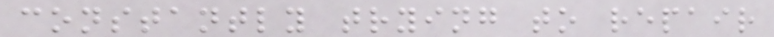constantly trying to repair
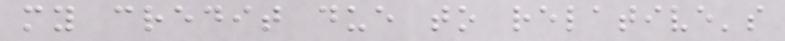my credit due to relative's
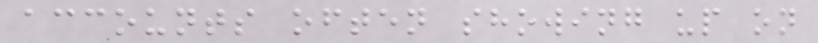accounts often showing up on
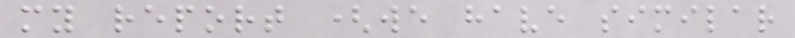my report (we have similar
